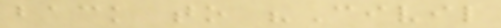back to "Civil
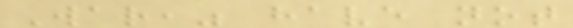War," have not
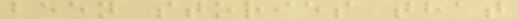been stories that
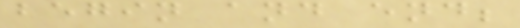begin and end;
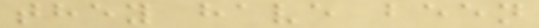they have been
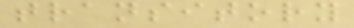transitory
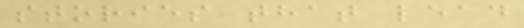stories that lead
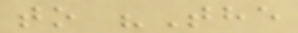to "The
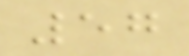57
